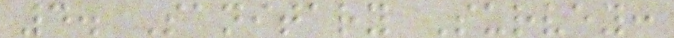4. Sanitary Survey:
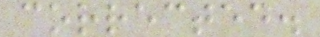corrected.
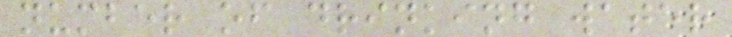number of drinking water
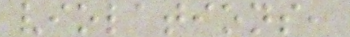violations,
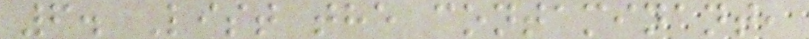6. List the contaminant,
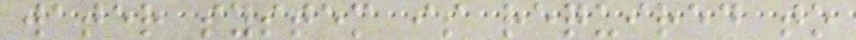water system is required to
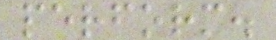perform.
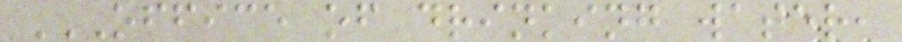OFFICE OF DRINKING WATER,
